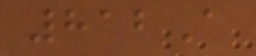812A
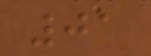01
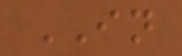IN
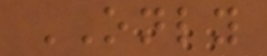ONLY
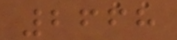2668
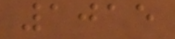1015
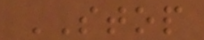STOP
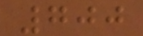700
